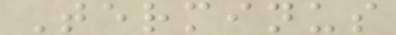Terminus
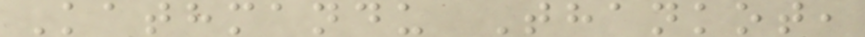Kathmandu Thankot,
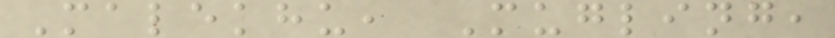Malekhu, Mugling,
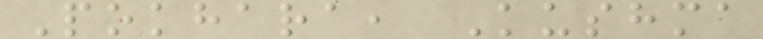Pokhara, Kushma
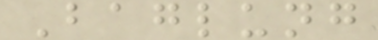Baglung
